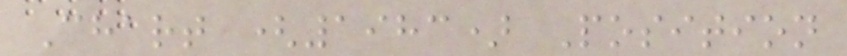Chart (1983) Position
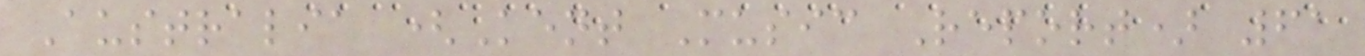Australia (Kent Music Report) 61
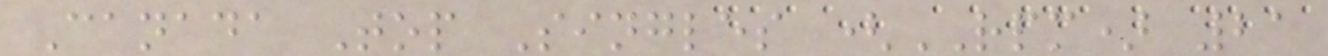Canada Top Singles (RPM) 21
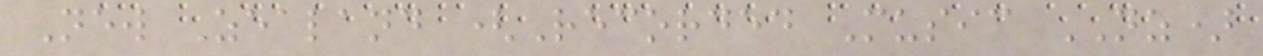New Zealand (Recorded Music NZ)
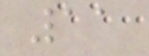11
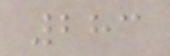283
